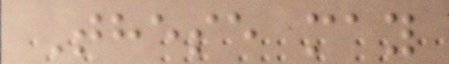These may
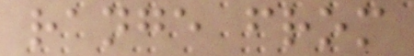range from
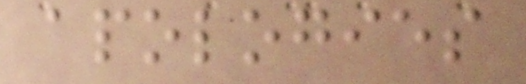apologies
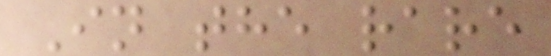In the rare
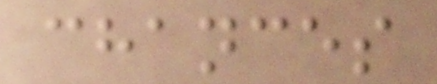chances
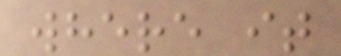where it
